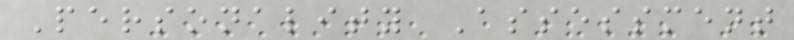Personality Assessment
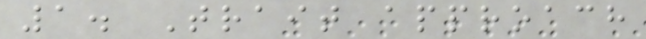1. Trait approach
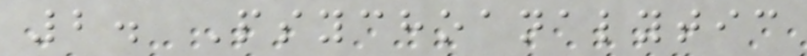2. Psychoanalytic
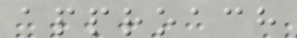approach
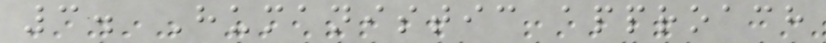3. Humanistic approach
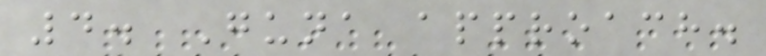4. Guna approach.
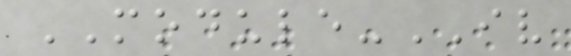MODULE-IV
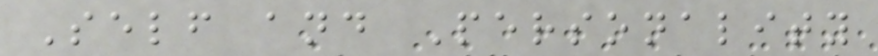Self and Personality
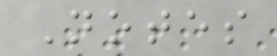Notes
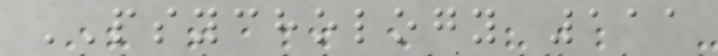PSYCHOLOGY 111
